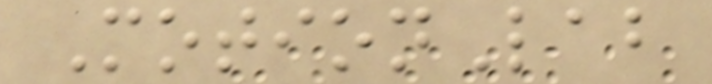MotionLab
